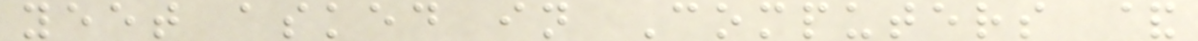yeet asked in Computers &
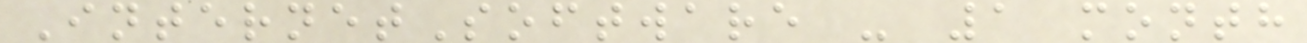InternetSoftware - 1 month
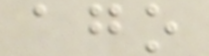ago
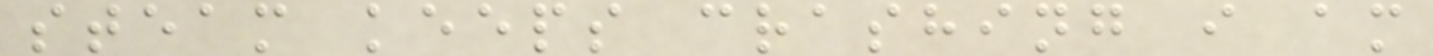steam keeps crashing i am
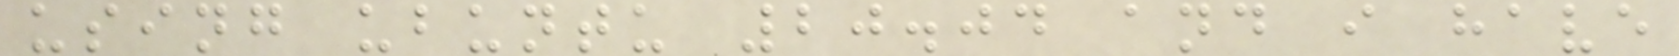using ubuntu 20.04 and i have
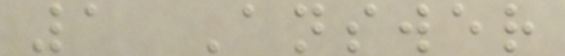1 Answer
